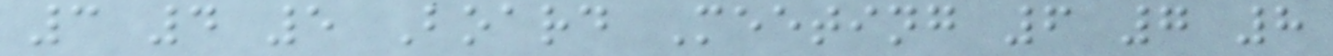3 4 5 Board Meeting 6 7 8
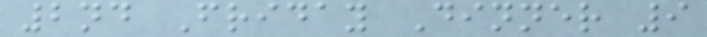2nd Friday Dinner 9
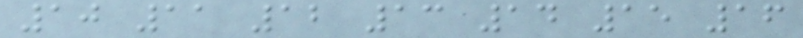10 11 12 13 14 15 16
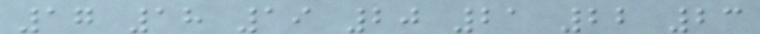17 18 19 20 21 22 23
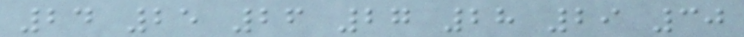24 25 26 27 28 29 30
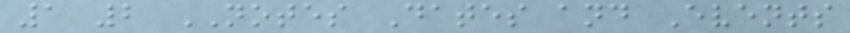1 2 NOTES Dates and Events
